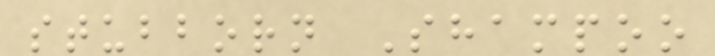stubborn Shampoo
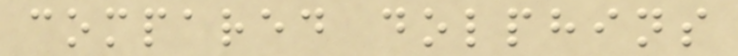compared dolphins
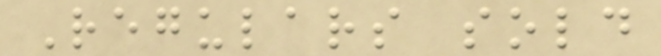Regulars sold
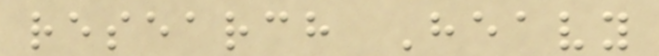research Heavy
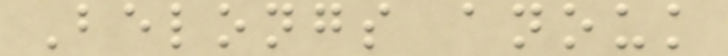Belongs anouk
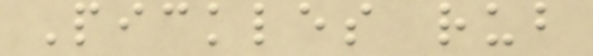Pickles rub
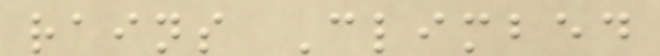rains Climbed
